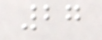27
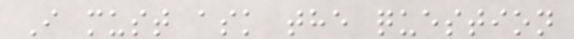I must ask the question
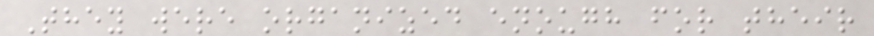They were organized enough for their
